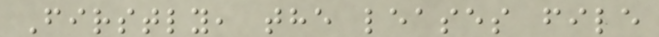Firstly, the leases file
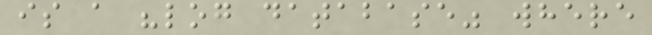is a "log database" where
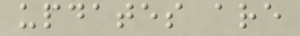updates are
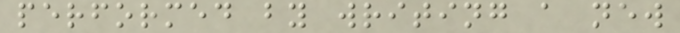performed by writing a new
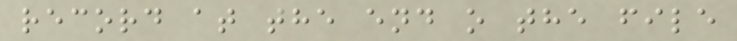record at the end o the file
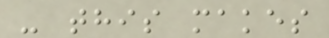- this makes
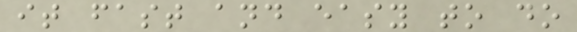it fast and easy to do
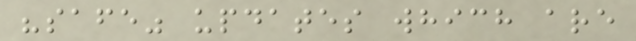"safe" updates which are
